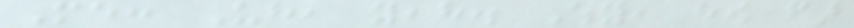Me: Uh, yeah. Why, how far
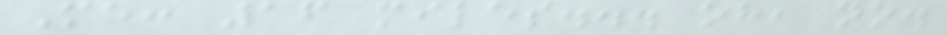Me: 16 miles... oh, no.
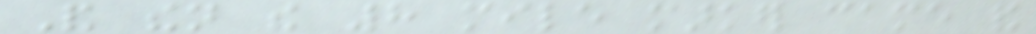And then the 8 mile marker came and
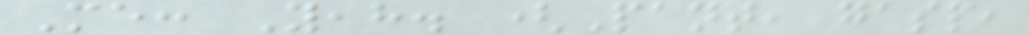Me: Yeah. (Pant, gasp,
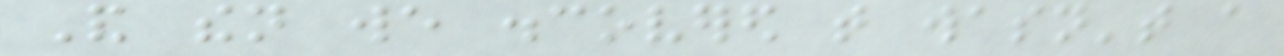And then we discovered that wasn't a
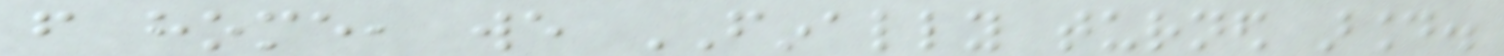from home, we FINALLY turned around.
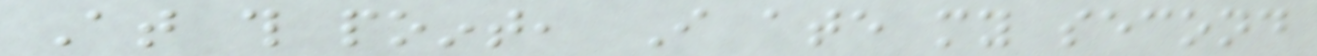At this point, I ate my second
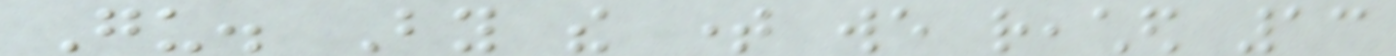Gu. By the time we reached 13
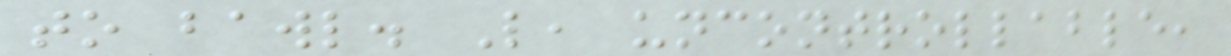to bawl. Like, uncontrollable,
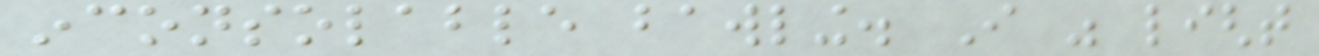inconsolable bawling. I was light
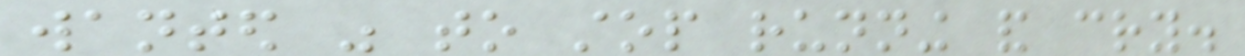wanted was to stop running and cry.
